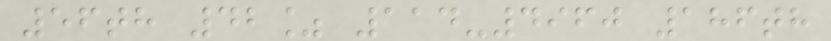56th 42% 114-4960 186th
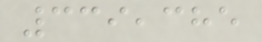339,385
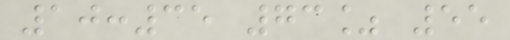10:35 73% 55
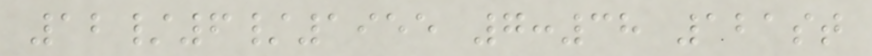12/6/1955 7:38 121st
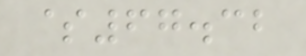$67.32
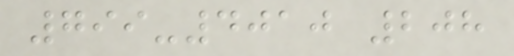799-4010 208
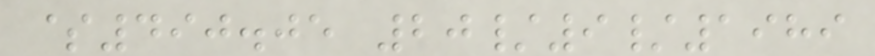$490.05 20/9/1989
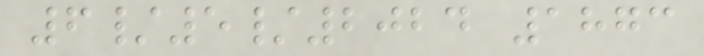6/5/2024 1873
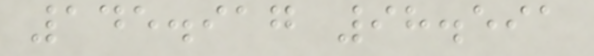145.917 98.591
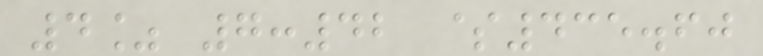4% 7:42 $435.60
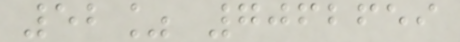52% 7062659
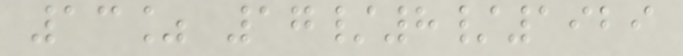13% 17/8/1929
